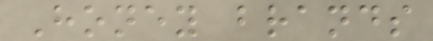Honey brands
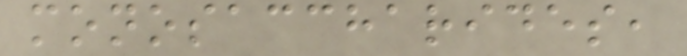monosaccharides,
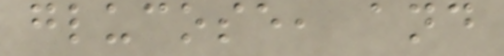glucose, and
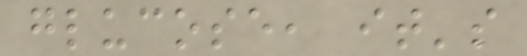glucose, it's
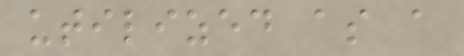utilized as a
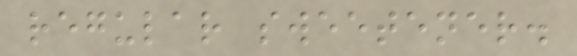regular sweetener.
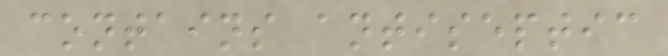contains antiseptic
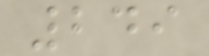249
